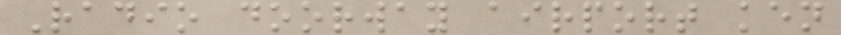Radio doorway airport ken
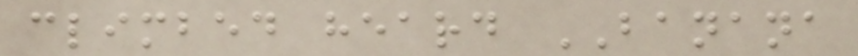climbed heard BANANA
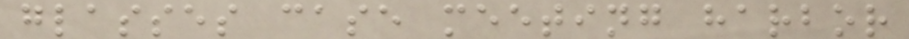glasses case meeting harbor
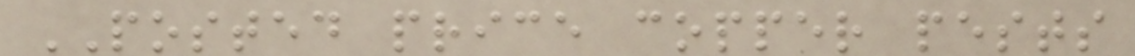POSTED price copper pests
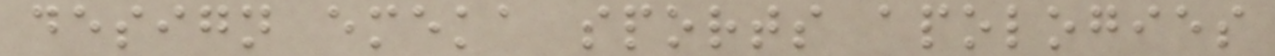design emeka sports apologies
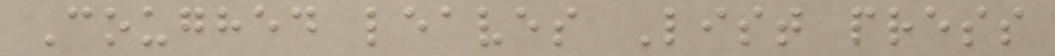Coughed leaves List press
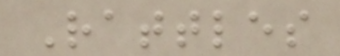Rattles
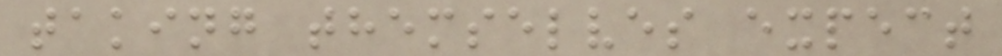taking themselves expect
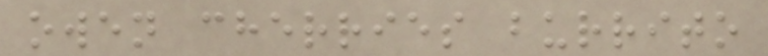owen cherries burrito
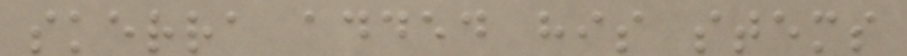skerra added his stems
